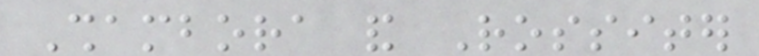Shambora and Rossiter
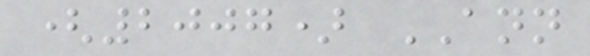(2007) ANN
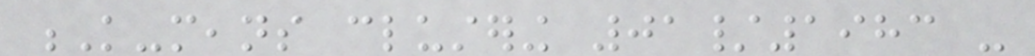K-means clustering 01/1983 -
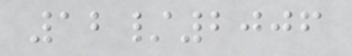12/2006
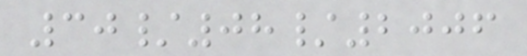30/08/2006
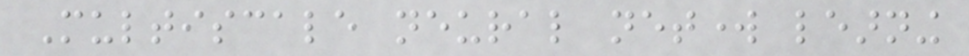Multiscale neural network learning
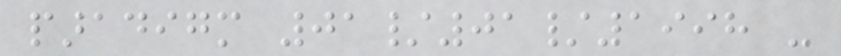paradigm 01/01/1998 -
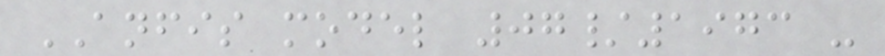ANFIS model 07/1973 -
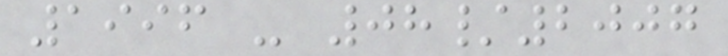1996 - 08/2007
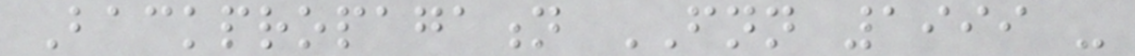Backpropagation FNN 1999 -
